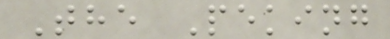The Peking
